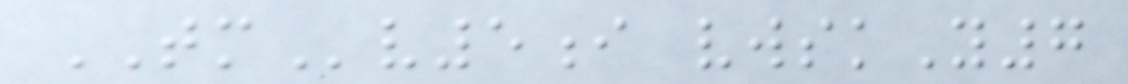TMv5i vwskY7
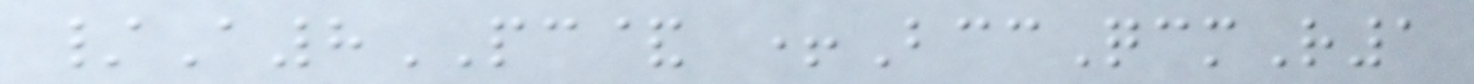/A8PC& +BccQcmR1
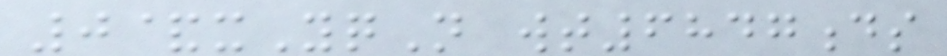0&xYqN wt6847ds
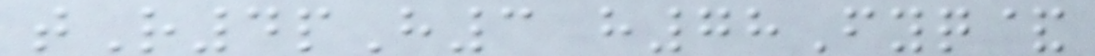tR4pH3 h78Fyq&
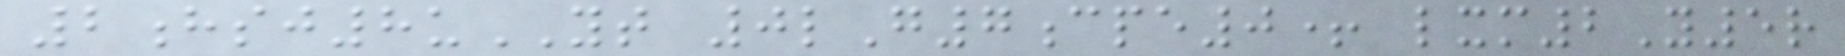2hsj8uYT 0lG7cpe0+ lxm2Y5r
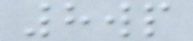8wp
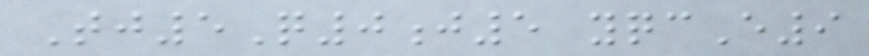Tj5Q0j5 yqcE9
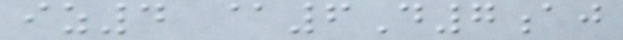iz4 @6D7aj
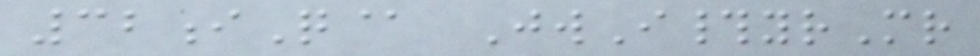32iQ@ JwI#yrMr
